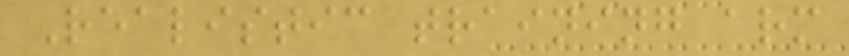Realistic training arm
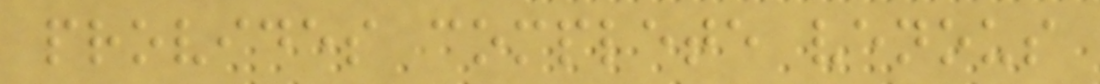provides complete venous
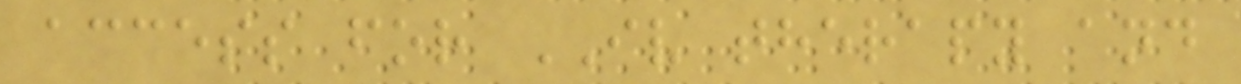access for IV therapy and
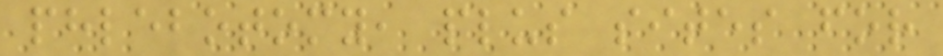phlebotomy, plus sites for
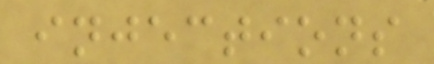injections
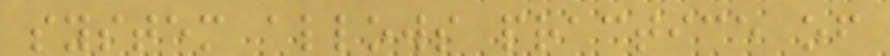system allows practice of
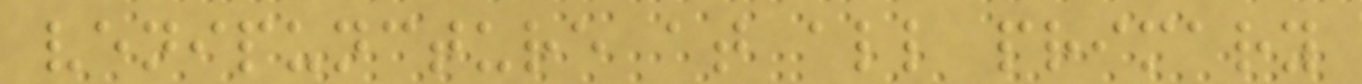venipuncture at all primary
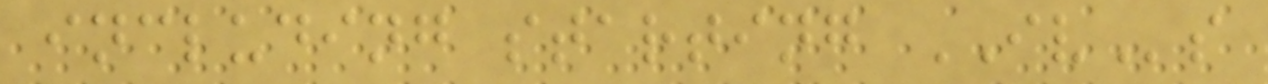including starting IVs
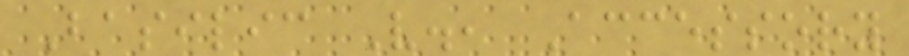Basilic V., Accessory
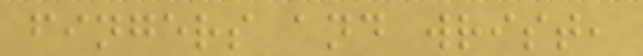fingers and wrist,
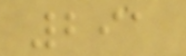291
